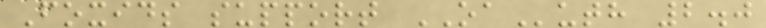Foxids support OAuth 2.0
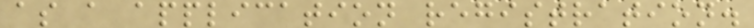as a application registration.
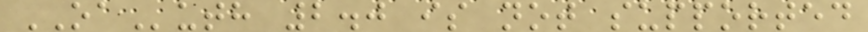OAuth 2.0 is not supported
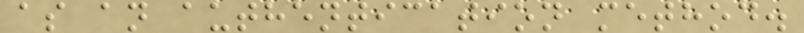as an authentication method.
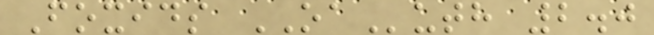Foxids OAuth 2.0
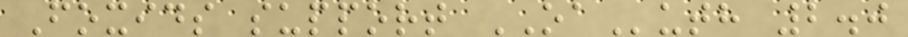Foxids support OAuth 2.0
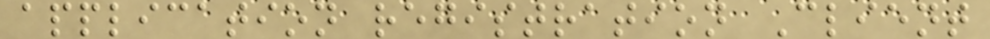application registration Client
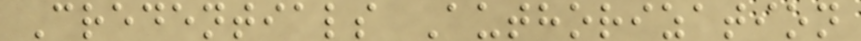Credentials Authorization
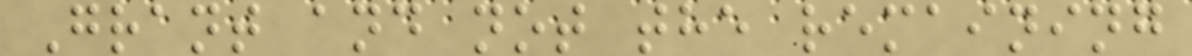Grant and not the remaining
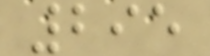295
